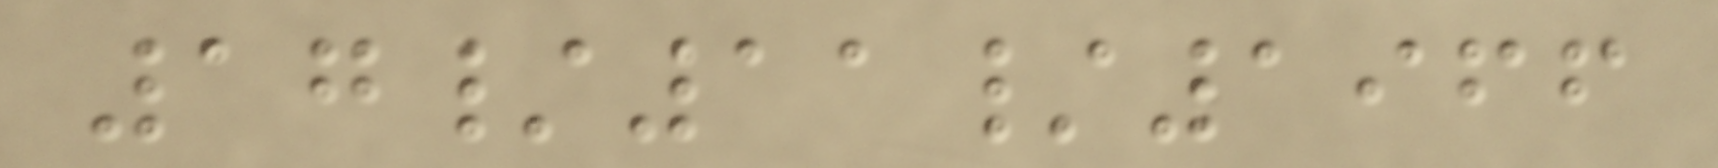17/11/1966
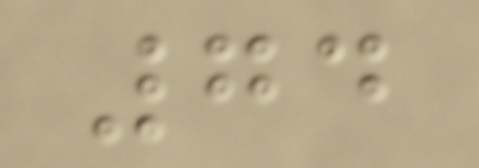74
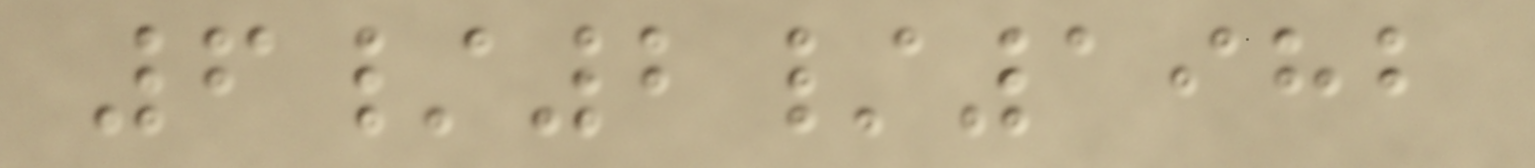6/2/1982
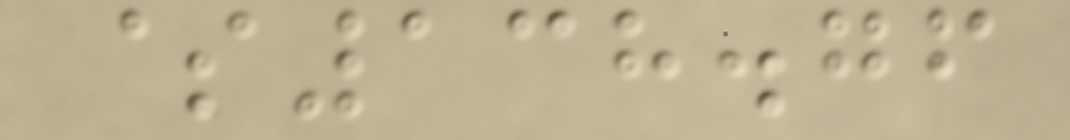$138.76
